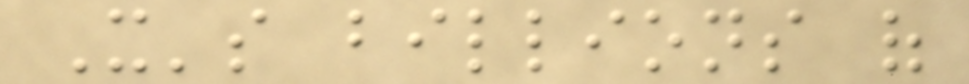It's billions of
